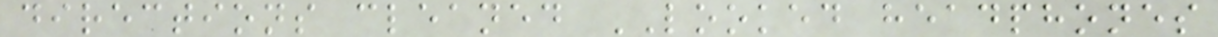directions cleaned LOOKED headphones
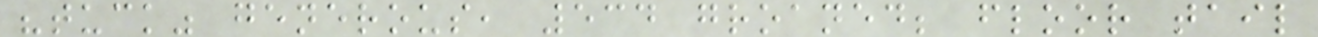"tuck" generous, 534 groaned; floor tail
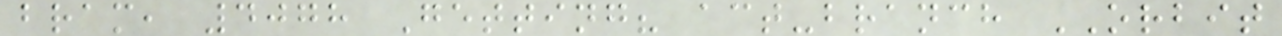bram, 4078 Getting? act-branch ORBIT
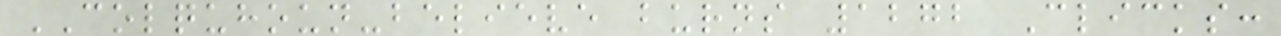COLQUHOUN-believe burns 1272 Clicks:
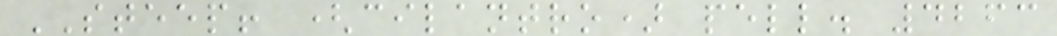STEEP! (cilantro) pell. 4263
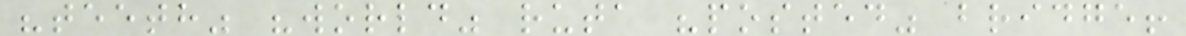"teeth" "world" ruta "posted" bridge!
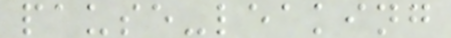pause-leaking
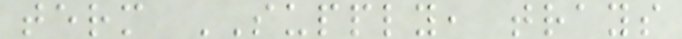term SUPPLY, trays
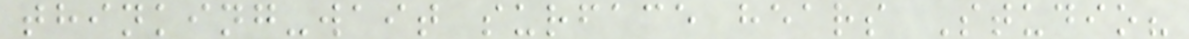thinking-wait surface hears Studio?
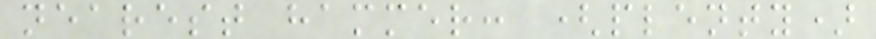nearest hammer: (plenty)
